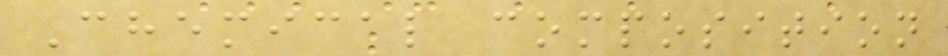Chemical composition
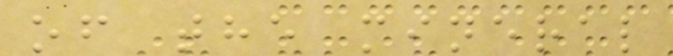of the mineral
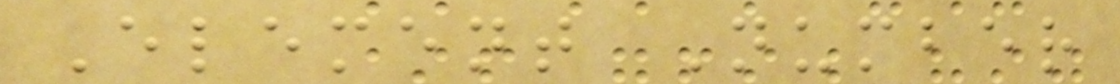Element Number
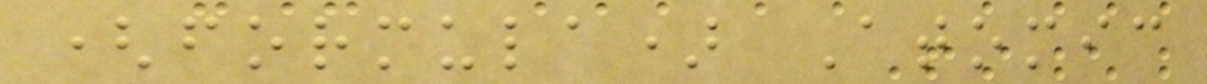(formula) Atomic
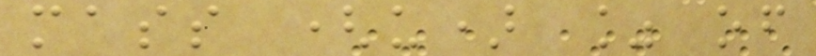mass (u) % of
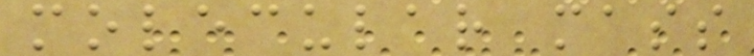molecular mass
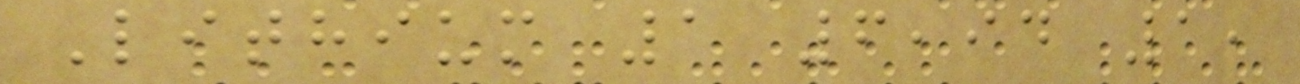Lithium 1 6,94 1,
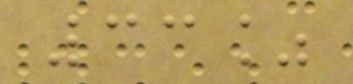33%
